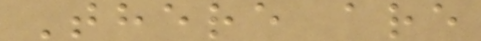There are
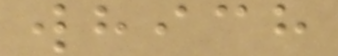which
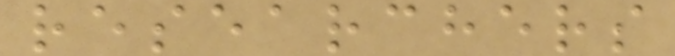researchers
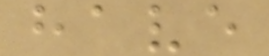have
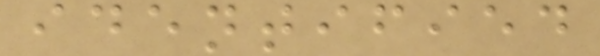identified
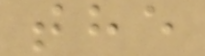the
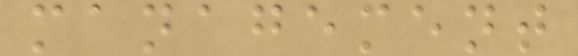management
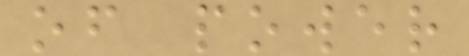of power
